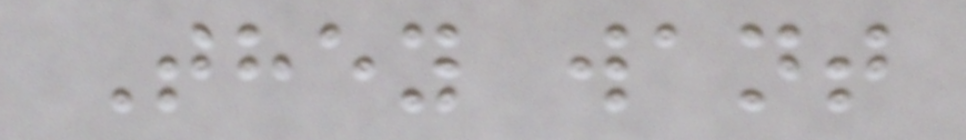They want
